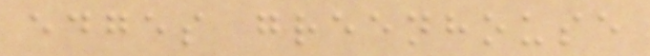edges greenhouse
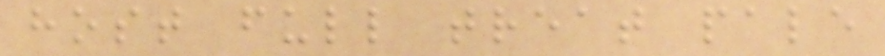host full treat pale
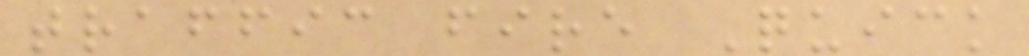traffic fire Quick
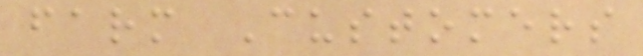farm Customers
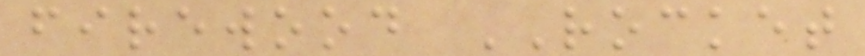firewood ROCKET
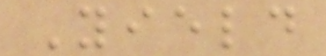Yield
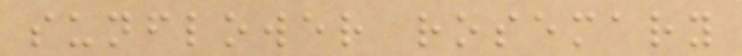sunflower rosemary
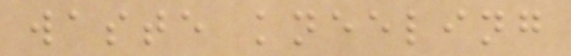waste kneeling
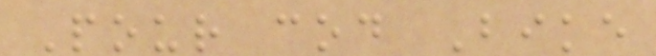Pour cod Bike
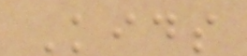Kids
